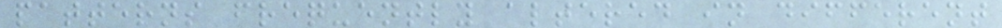patterns frequently altered in different
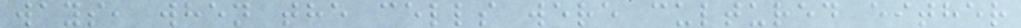ways, when the cells were cultured either
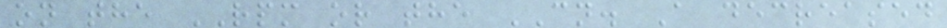on the RPM or the CN. A decreased
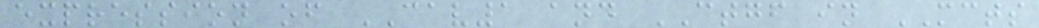expression of CAV1 and CTGF in MCTS
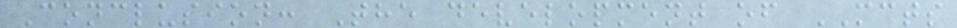Conclusion: The development of MCTS
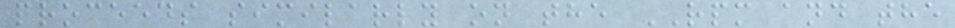proceeds similarly on the RPM and the
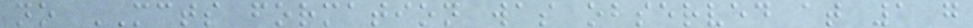no MCTS formation was observed at 1 g
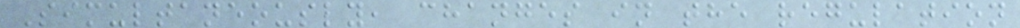Simultaneously, changes in the regulation
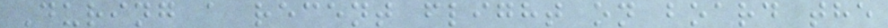During a recent flight on board the
